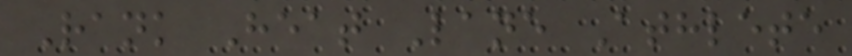Rank Heat Lane Athlete
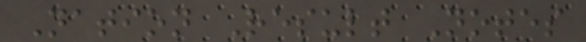Nation Result Notes
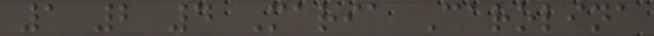1 2 4 Maria Carolina
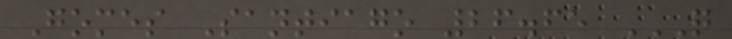Gomes Santiago 26.65 Q
